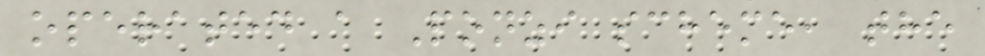operated a Ponzi scheme, the
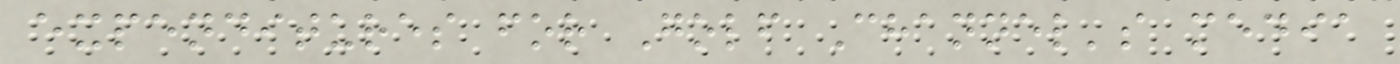expenditures for Golf Channel's media
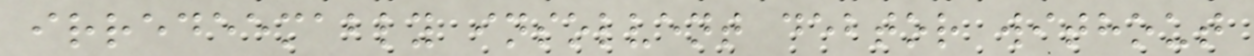irredeemably insolvent debtor without
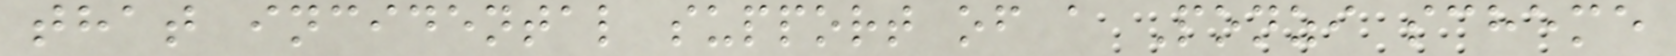that incidental support of a Ponzi scheme
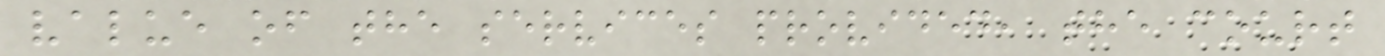value of the services provided, the court
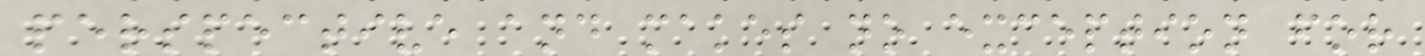perspective and makes no exception for
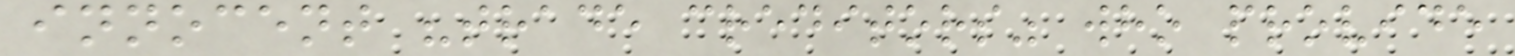innocent "trade creditors" who provide
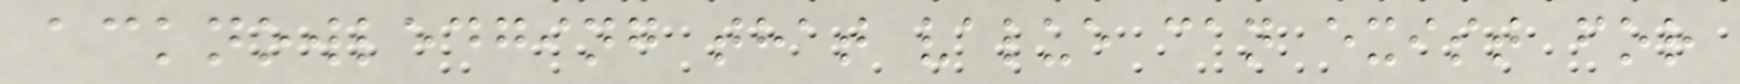acknowledging that value can exist for
